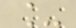_
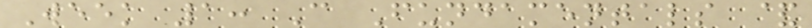Week 1: C Fundamentals &
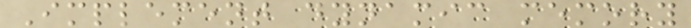Implement dynamic memory
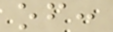of:
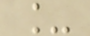_
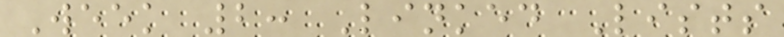Week 2: Linked Lists
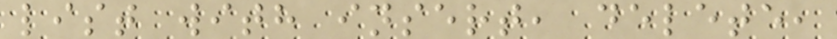list with insert, delete,
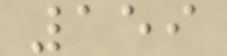159
